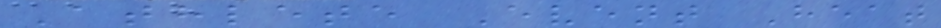Athlete Event Heat
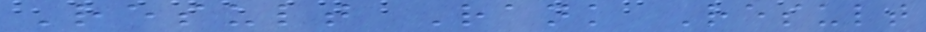Result Rank Result
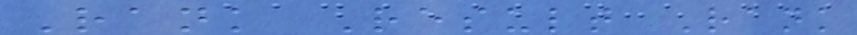Rank Result Rank
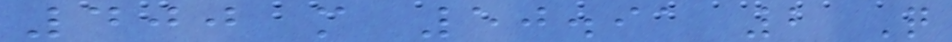400 m 50.91 2 Q
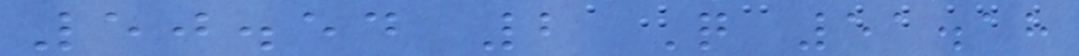50.54 2 Q 51.18
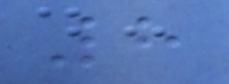8
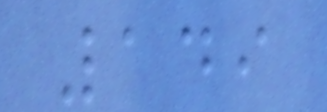149
